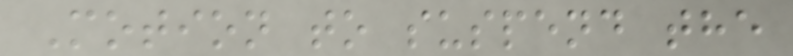Motion to suspend the
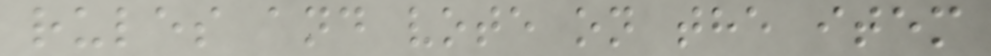rules and vote on the item
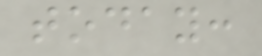today:
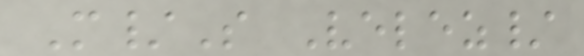M/S Velez/
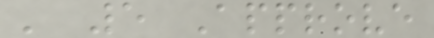' 5 Approve
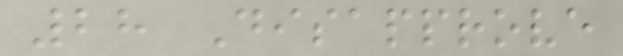28 Disapprove
